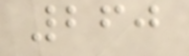260
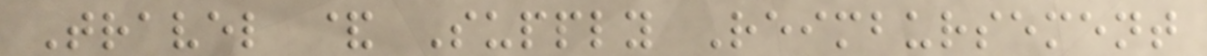Travel & Supply Reimbursement
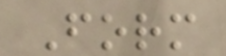Form
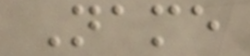Name
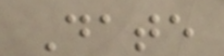Date
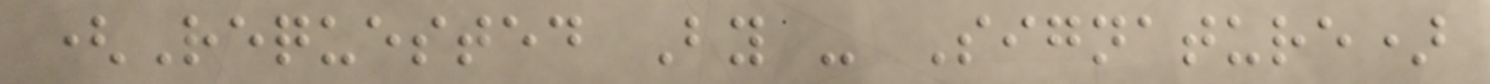(Requested By - Signature)
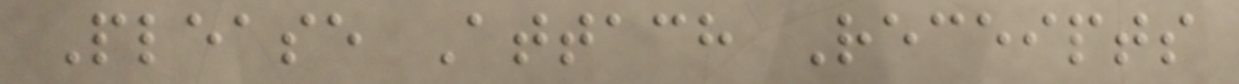Please Attach Receipts
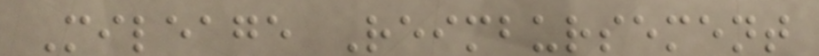Mileage Reimbursement
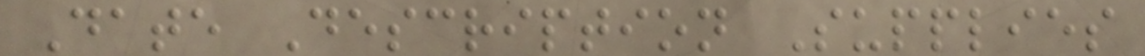Date Description Supplies
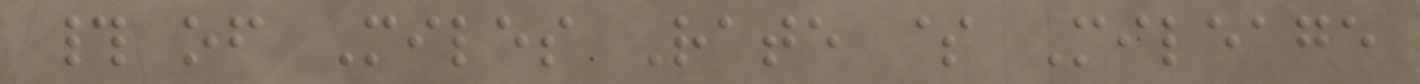# of Miles Rate $ Mileage
